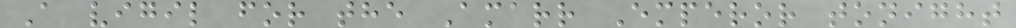A vigil for the Amarr Emperor tonight
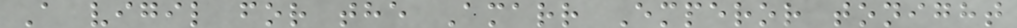A vigil for the Amarr Emperor tonight
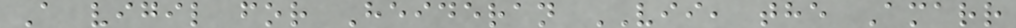A vigil for Heideran VII, the Amarr
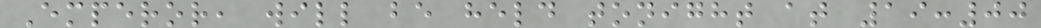Emperor, will be held tonight at 19:00
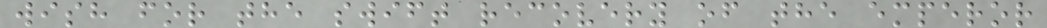wish for the swift recovery of the emperor
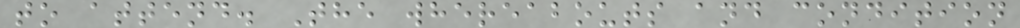to attend. The whereabouts and condition
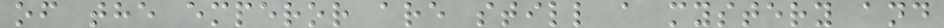of the emperor are still a mystery and
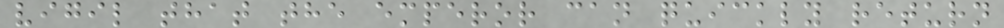vigil that the emperor can quickly return
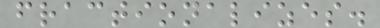fractionalizes.
